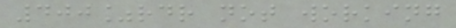400%rdr not working
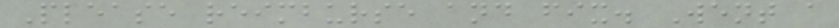Please reimburse and fix. Went a
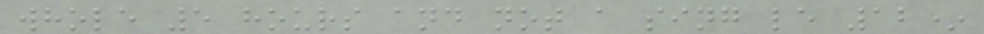whole 5 hours and not a sing le 12*
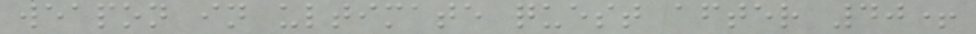weapon in ultimate quest after 40+
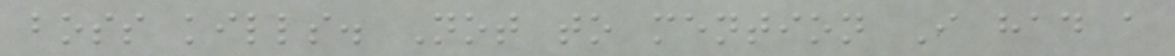boss kills. Not to mention I had a
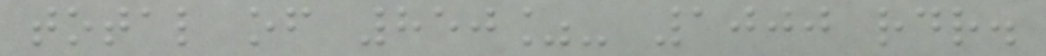total of 850%- 1000 rdr.
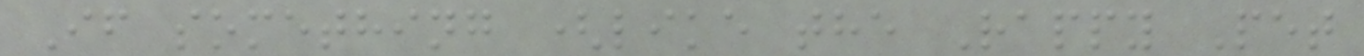If something (like the Rappy Pet
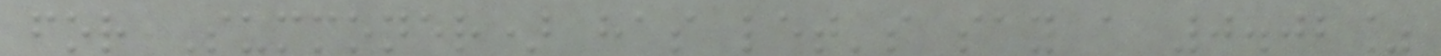for Summoner) has let's say a 0.02%
